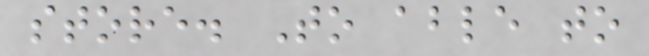store. To able to
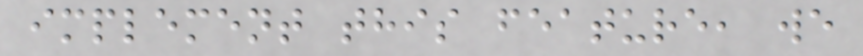implement this feature, we
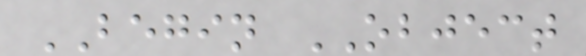BEGIN OBJECT
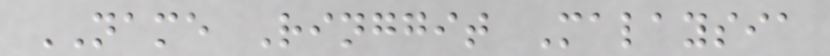NAME Ringgit Malaysia
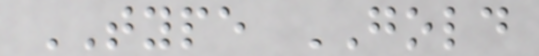TYPE GOLD
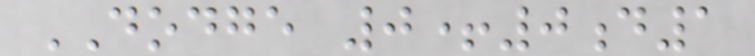DODGE 0+0d1
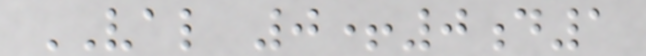VAL 0+0d1
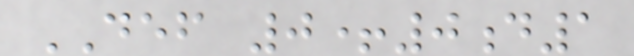DEF 0+0d1
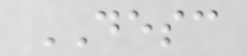DESC
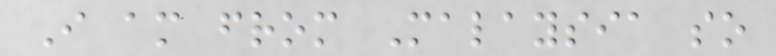I am from Malaysia so
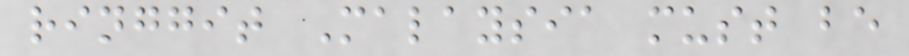ringgit Malaysia must be
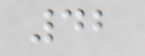42
